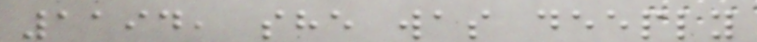1194, she was deeply
